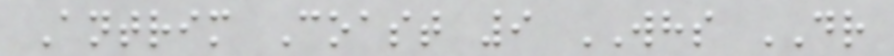Antrim Coast 9 WHS DR
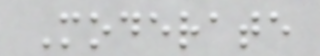Moderate
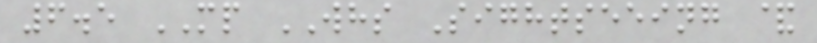6.5 MP WHS Sightseeing &
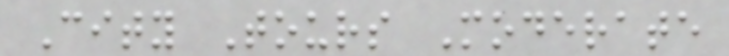City Tours Moderate
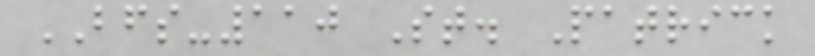BFS-110 St. Patrick
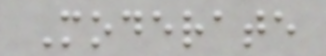Moderate
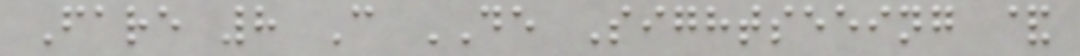Fare 8 C DE Sightseeing &
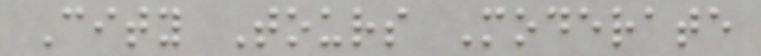City Tours Moderate
